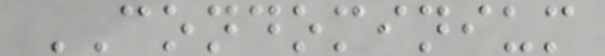CONDOMINIUM
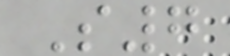S7
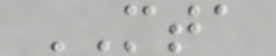MTA
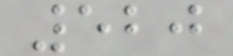520
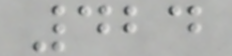424
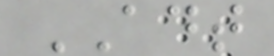ADT
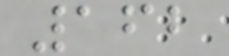162
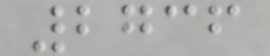2736
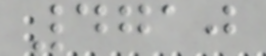4710
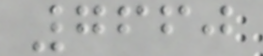7660
